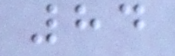84
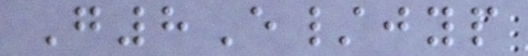G8E/jyp
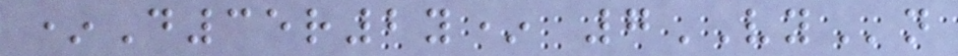*D35r2y* 7VYn
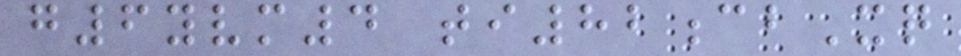g6yvm4 ti82cbXq
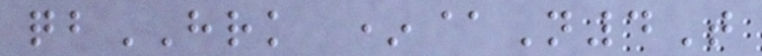qbHRK *@N4T
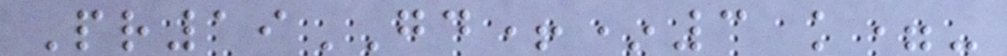Pr19GD+*3 k=-
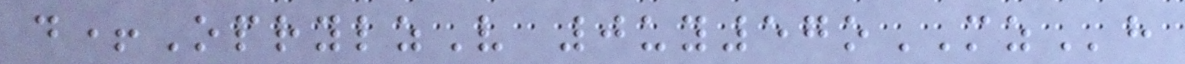d+OprylzV 0uy57oMZh
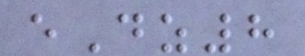eDz8
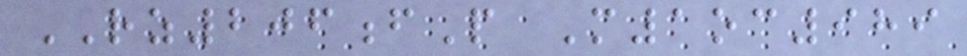RZ206fP M1oc989
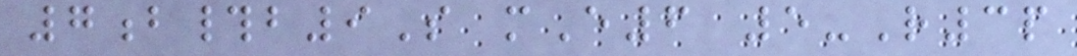7b#b9S mE6 5-R3p
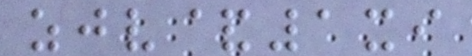zjv&1xi
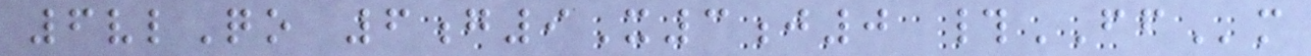6vlQo 6g9X3j0 #FFm
